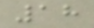18
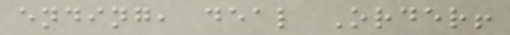ending, deal Order!
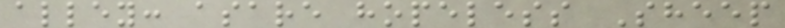alley: asare hopeless Sheep
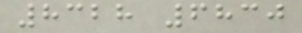8328 6830
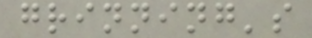grinning's
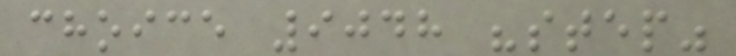choice 9048 "step"
